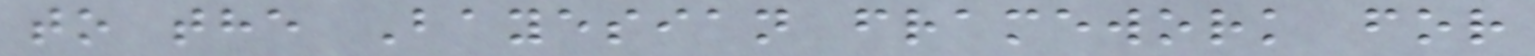to the Bayesian framework for
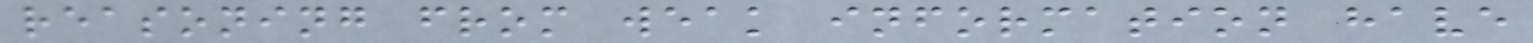reasoning from weak information have
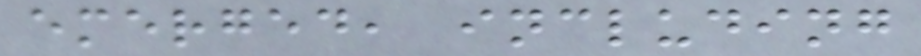emerged, including
